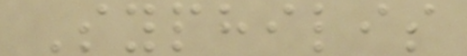Syphilis
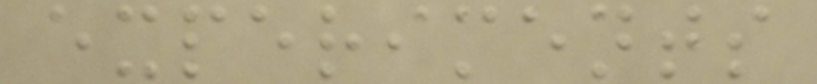experiments
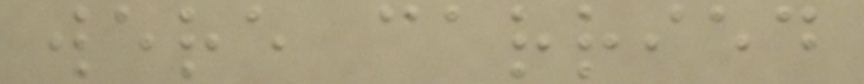were carried
